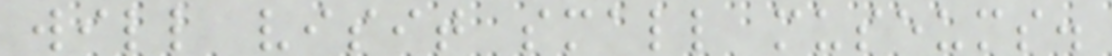will visit small museums.
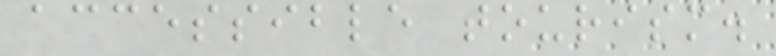accessible tourism.
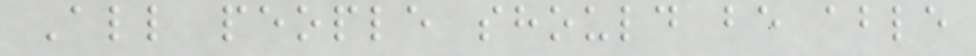All people should be able
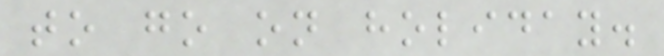to go on holiday.
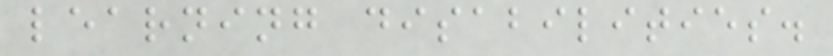learning disabilities.
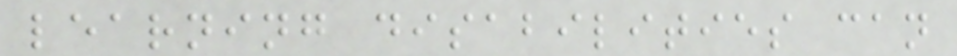learning disabilities can
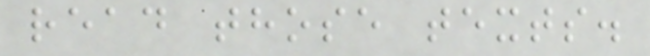read those texts.
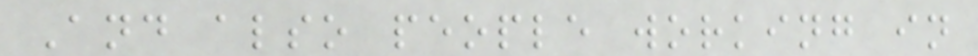And also people working in
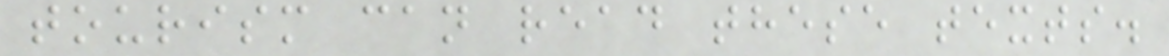tourism can read these texts.
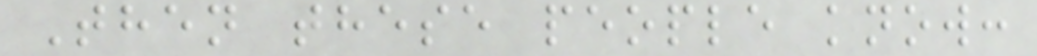Then these people know:
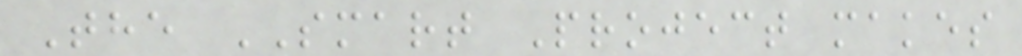The SMART Project makes
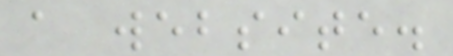a website.
